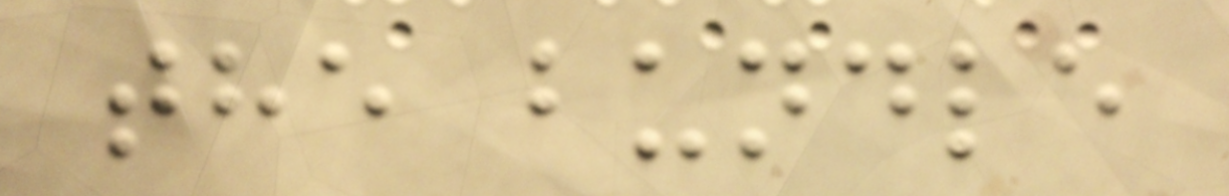the bundle
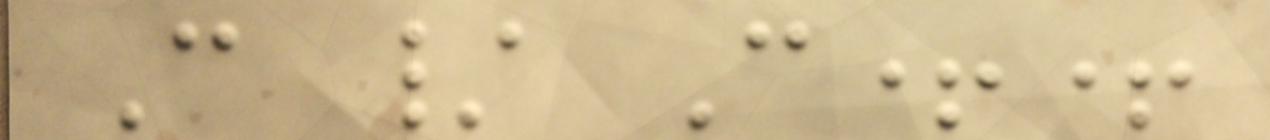C / C++
